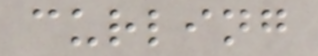curling
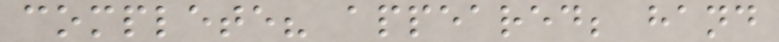complete? appeared; hand
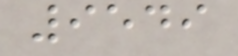9549
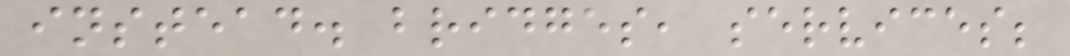instead. bridges, services;
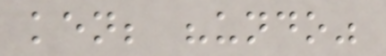ken; "undo"
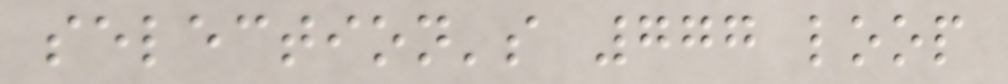selection's 777 loop
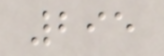295
